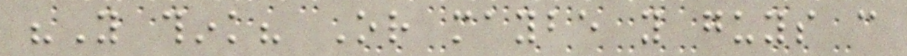"You think? Or maybe you guys can
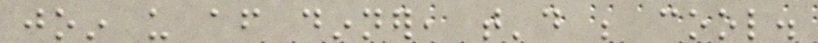join us after dinner, that'd be cool.
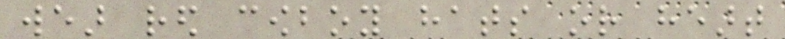wear red cowboy hats or heart
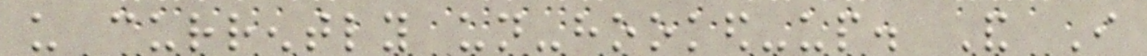us currently un-hooked-up. And I
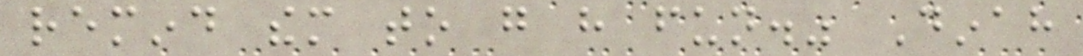remind them to go have fun." Dinah
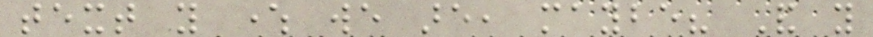text you where we are, maybe? And you
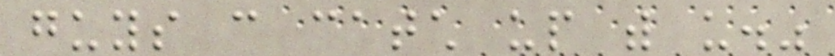guys can catch up with us."
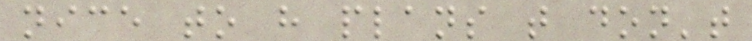nice to have plans that don't
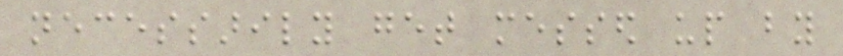necessarily get messed up by
